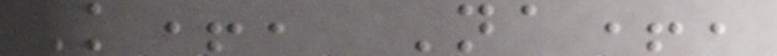K+, Na+,
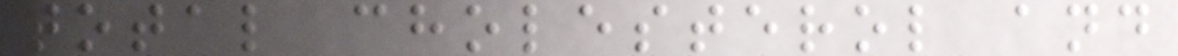total cholesterol and
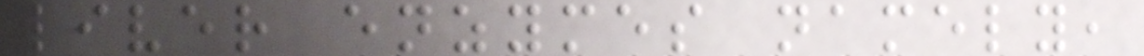liver enzymes namely,
